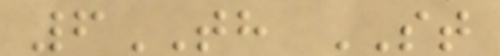6TH ST
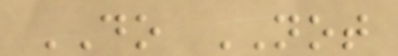DO NOT
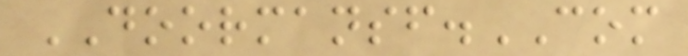DOORMANSF.COM
